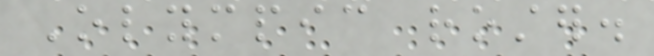Olympic roster.
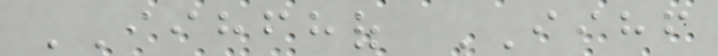IIHFHOF IIHF
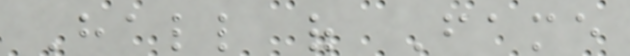Hall of Fame
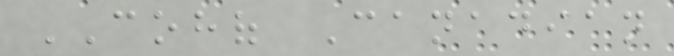COHOF Canadian
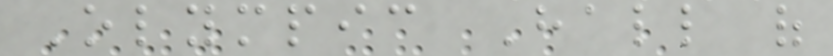Olympic Hall of
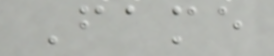Fame
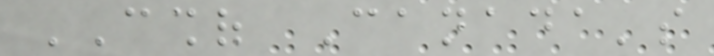CSHOF Canada's
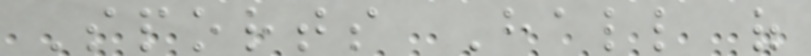Sports Hall of
